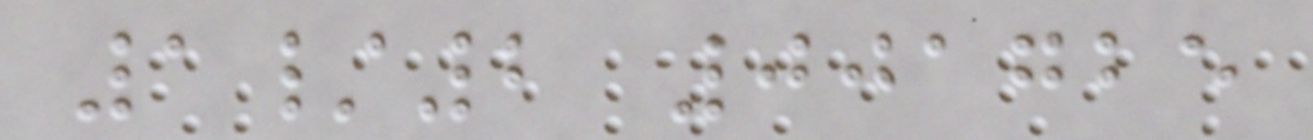1/2 001725
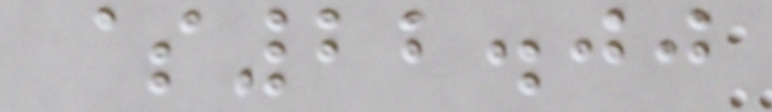$22.00
